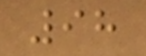98
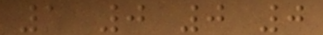1 0 0 0
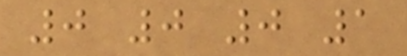0 0 0 1
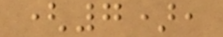(7),
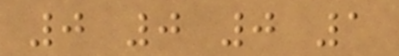0 0 0 1
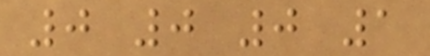0 0 0 1
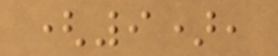(9),
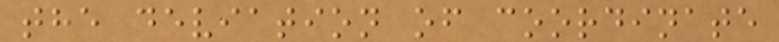the deviation of coordinate
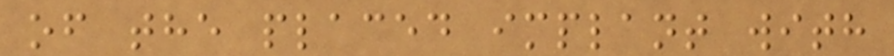of the placed implant with
